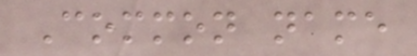Common name
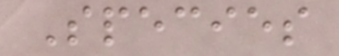Species
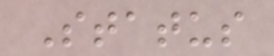Status
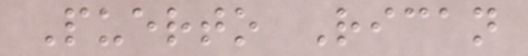Puerto Rican
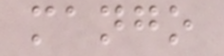mango
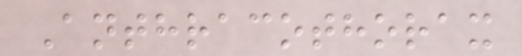Anthracothorax
